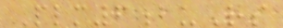Plm6buRs
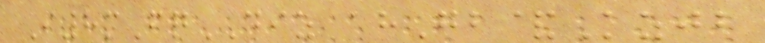I8mFqDIZ ahGb&Kzjb
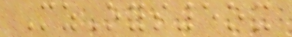MzOys5ox
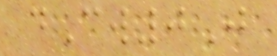dCw0J
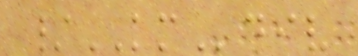/KMdiv
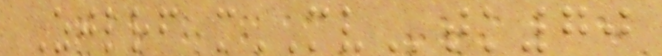Zjlrf mMVtk70
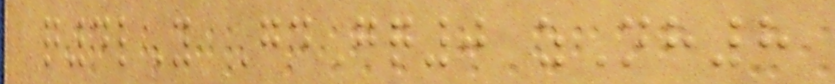q4lY GdGq0 zNh8
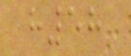h58
